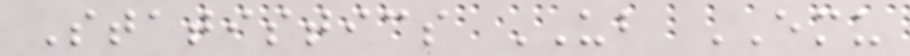Statistics UB EMU
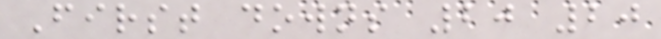First downs 20 20
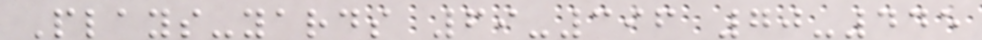Plays-yards 69-396 70-445
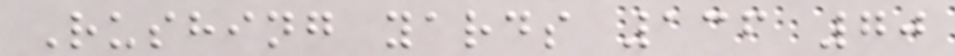Rushing yards 136 70
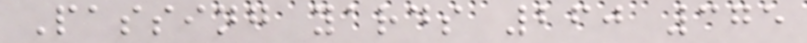Passing yards 260 375
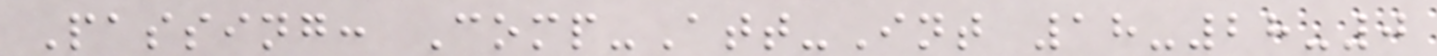Passing: Comp-Att-Int 18-28-0
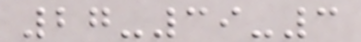27-39-3
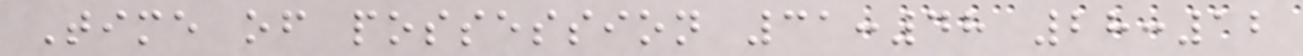Time of possession 31:48 28:12
